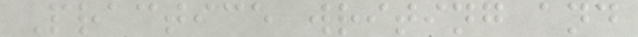Practice writing and
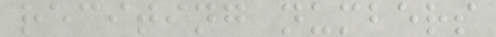reciting numbers
